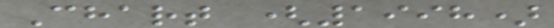Chart (1998)
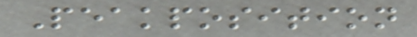Peakposition
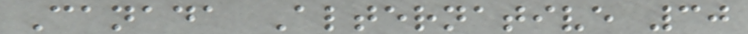Canada Alternative 30
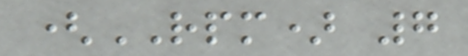(RPM) 7
